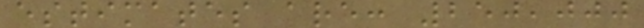estimates are: 250,000
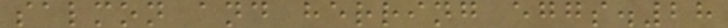salmon and herring eggs.28
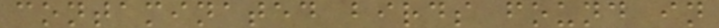contaminated birds found in
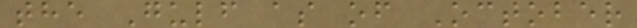the Gulf as of October
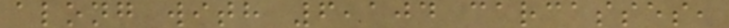along with 6,104 carcasses,
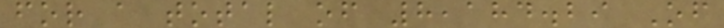for a total of 8,184.29 Of
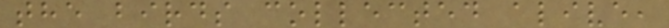the birds collected alive,
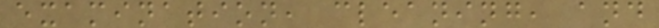examination, cleaning, and
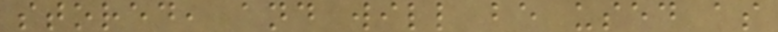stored, and will be used as
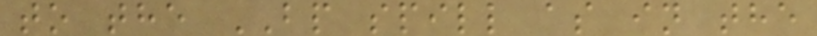to the BP spill as in the
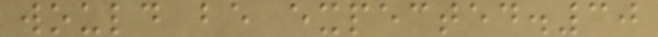would be expected.30
